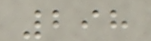298
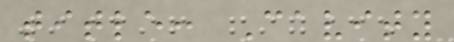title: Cavity
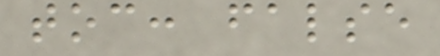toc: false
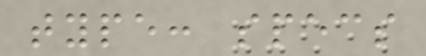type: specs
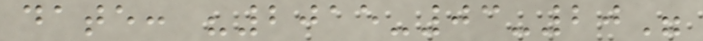date: "2015-03-20"
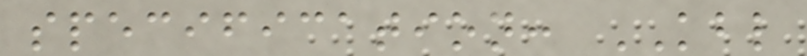specification: KBL
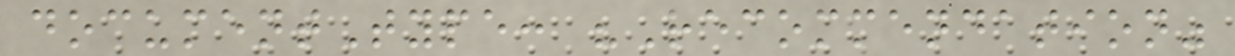documentType: "Recommendation"
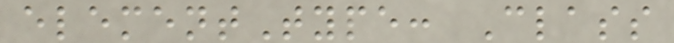elementType: Class
